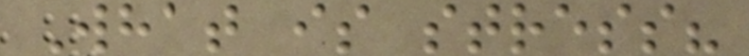What is stress?
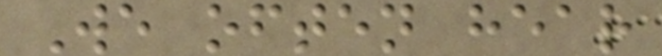We often hear
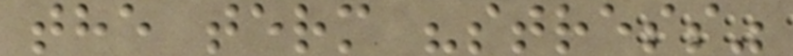the term "stress"
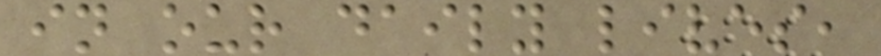in our daily lives,
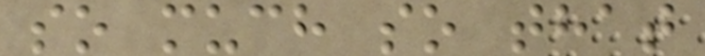so much so that
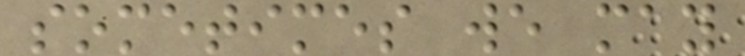sometimes we may
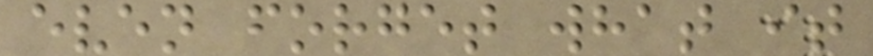even forget what it
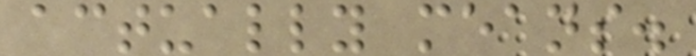actually means.
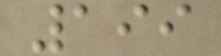199
